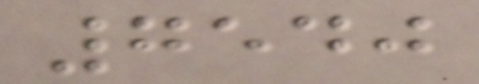7540
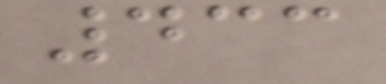433
